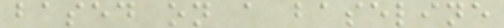based on a baseline
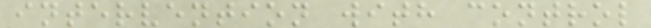intervention with control
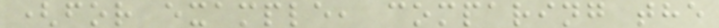(for example, comparing the
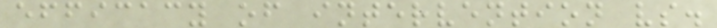efficacy of intervention vs.
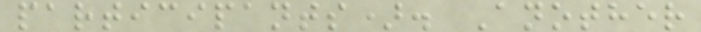participants). Another
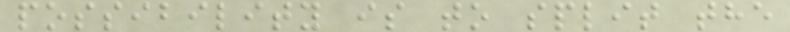possibility is to split the
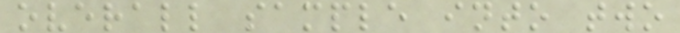overall sample into two
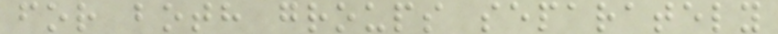for both groups separately
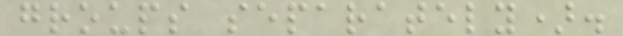groups separately).
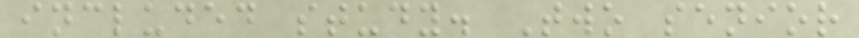included study. Two senior
